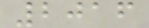2016
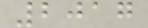2017
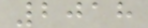2018
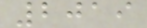2019
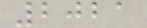2021
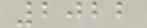2022
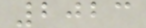2023
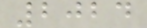2024
